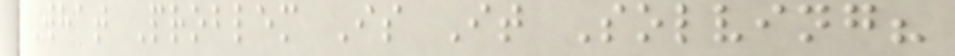What Problem Is It Solving?
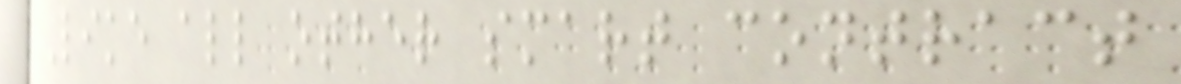Like all other smart contract
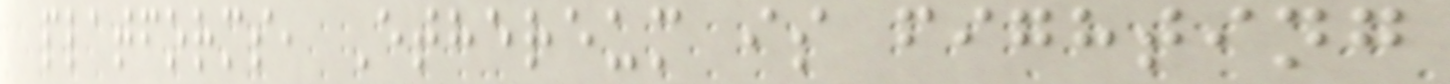platforms, Ethereum is fighting
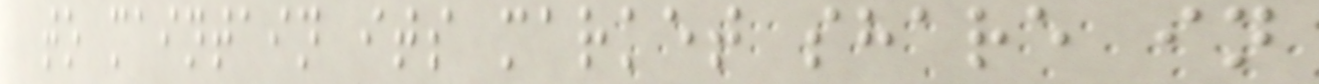to maintain its market share in
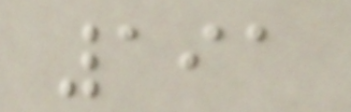191
